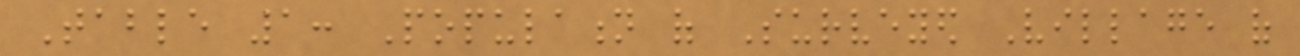Table 1: Population of Surveyed Village of
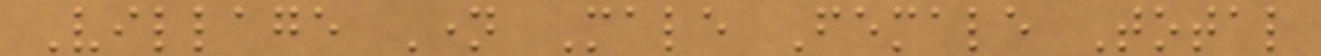Village Name Male Female Total
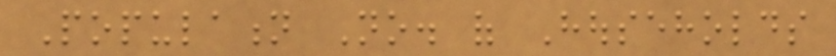Population No. of Households
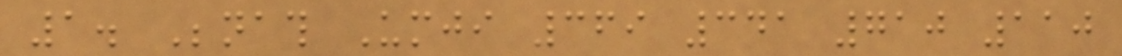1. Benath Umji 369 341 710 110
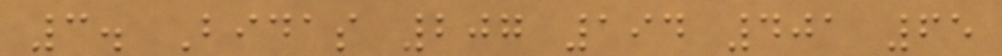3. Bidas 207 194 401 65
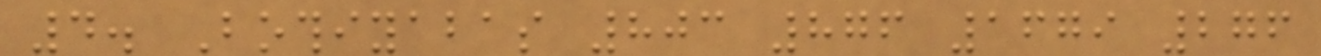4. Bothiyabas 803 876 1679 276
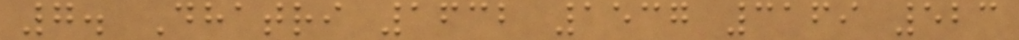7. Dhatri 1632 1537 3169 523
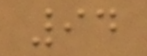94
